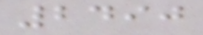2490
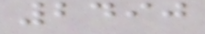2490
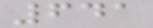641
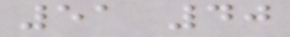51 40
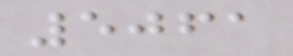5061
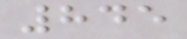845
